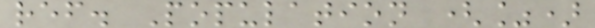ref. Population (%)
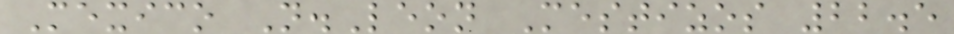Mexico N.Leon Mestizos 22.5
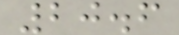20.6
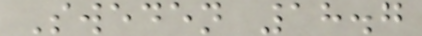Sweden 18.7
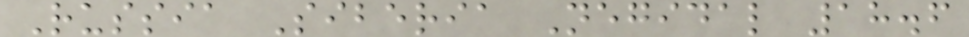Russia Siberia Negidal 18.6
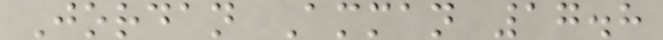Jordan Amman 17.8
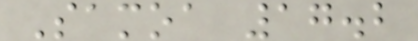Samoa 17.2
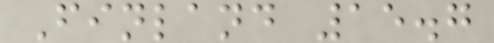Finland 15.7
